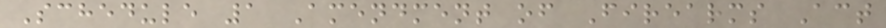Schedule 1 Amendment of Firearms Act
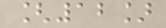[12]
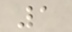1
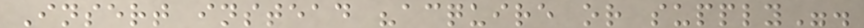Insert instead "acquire or supply".
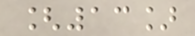[13]
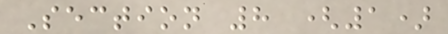Section 8 (1)
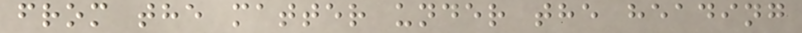from the matter under the heading
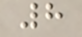8
